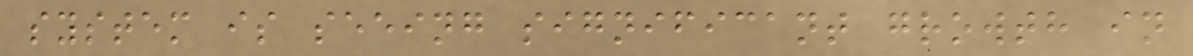system is seeing significant growth in
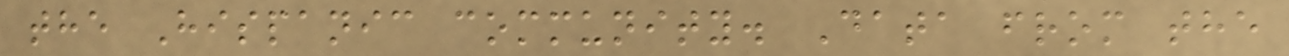the Hispanic community. Data from the
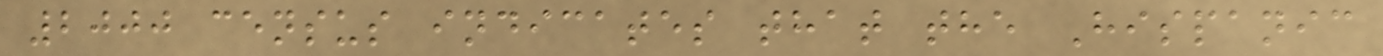2000 census indicates that the Hispanic
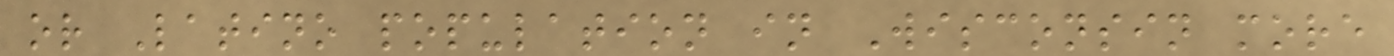or Latino population in Wisconsin more
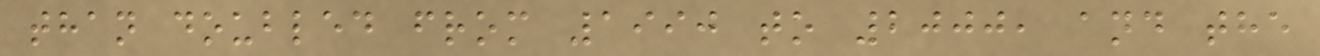than doubled from 1990 to 2000, and the
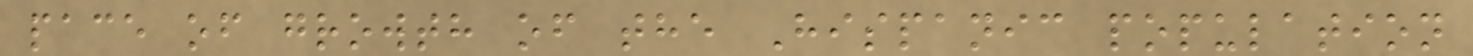pace of growth of the Hispanic population
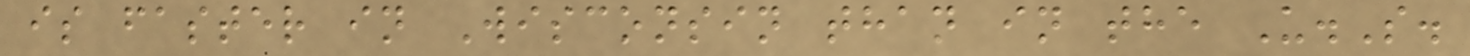is faster in Wisconsin than in the U.S.
